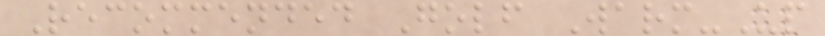Recommended Golf Warm-Up
